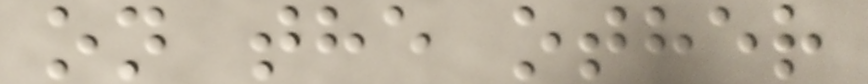on the other
